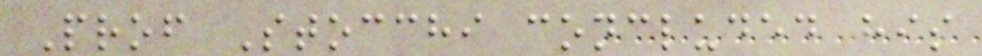Prof Stocchi concluded his
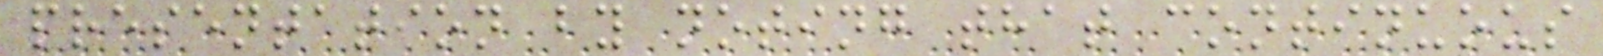presentation by noting that continuous
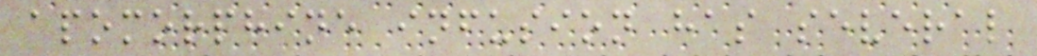apomorphine infusion has several
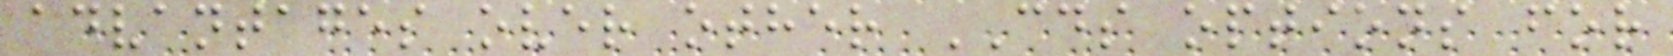advantages over other CDS options for
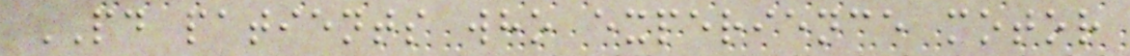PD patients who experience motor
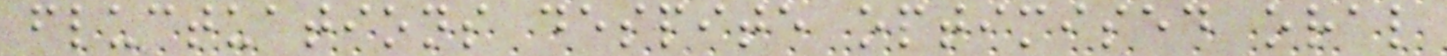fluctuations despite optimised oral
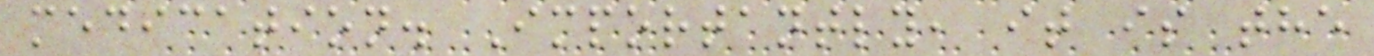medication. Importantly, it is the
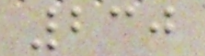230
